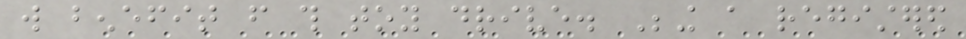will benefit from this toy drive. Being a registered
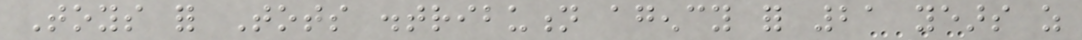Toys for Tots distribution agency for 21 years as
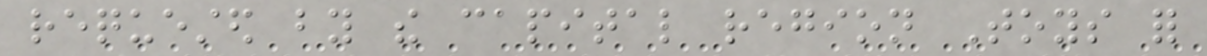requested by the capital region Toys for
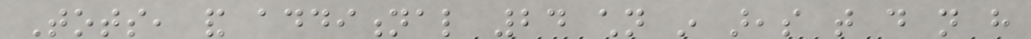Tots, and additional 24 children in areas that do not have
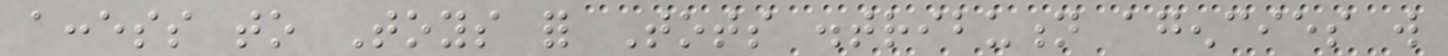access to Toys for Tots distribution agencies will
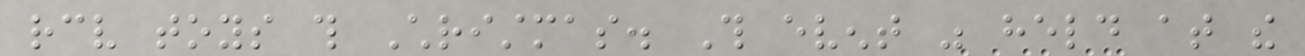receive toys this Christmas. This event was held at the
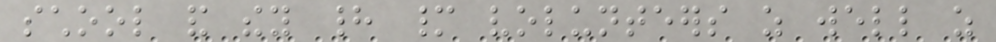school and they had many volunteers as well as
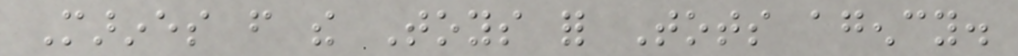Marines from the Toys for Tots agency.
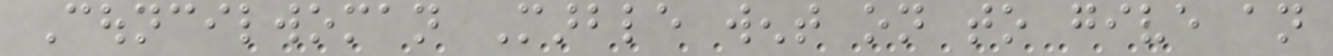Councilwoman Marble went on to give an
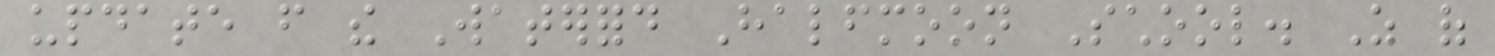update from the Waterford Halfmoon School. As of
